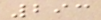293
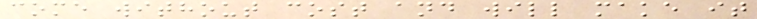come without cost and will make it
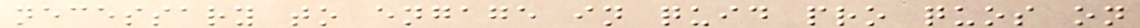necessary to engage in quid pro quos on
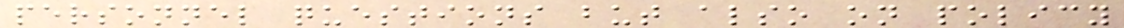personnel questions but also on policy
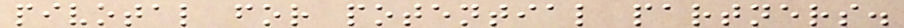pivotal for potential partners.
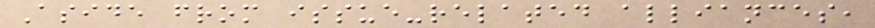Aside from issue-related alliances,
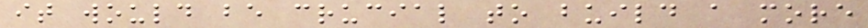it would be crucial to build a more
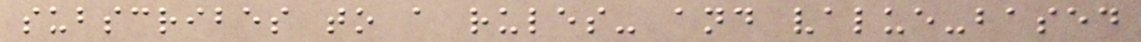subscribes to a rules- and value-based
